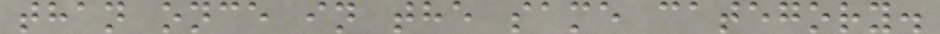than once in the same category.
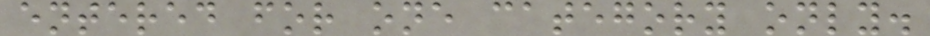entered for one category only.
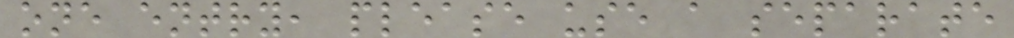one entry, please use a separate
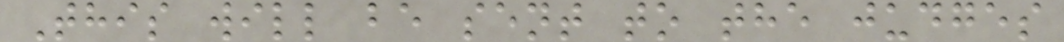This will be sent to the judges
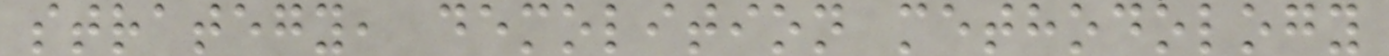strategy, demolition methodology
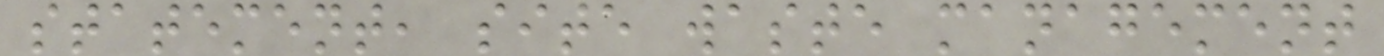statement, site waste management
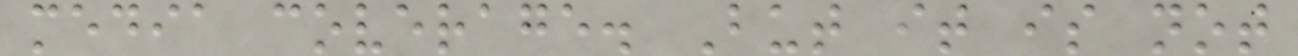media coverage. But it is not
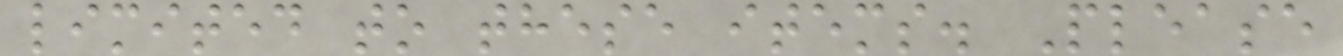limited to these items. Please
